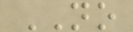NO
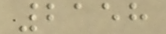2158
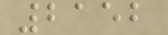2152
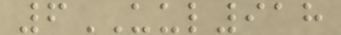6UUL918
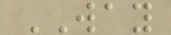WAY
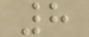8
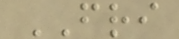FRI
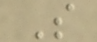S
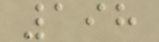198
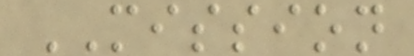MISSION
